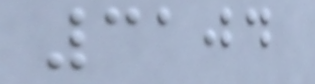3104
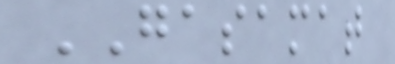GASAMAT
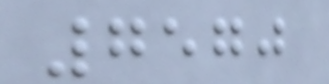7570
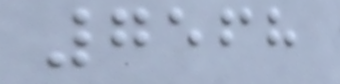7568
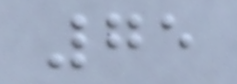75
